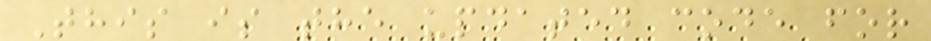This is the updated code for
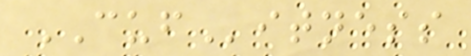CUFitness
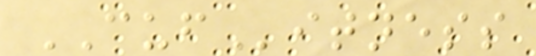CUFitness
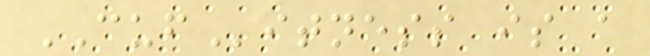CUFitness is a
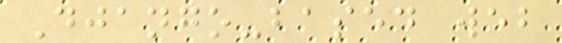Django-based web
